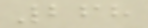268
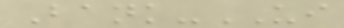Bank-UI
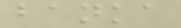banka
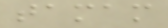tamam
